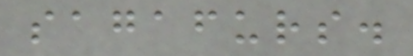sagafurs.
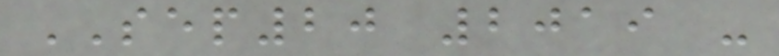SEP20 2019 -
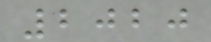2020
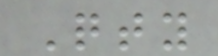Qty
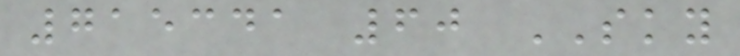715341 60 SKY
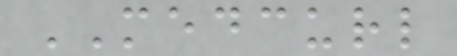MEDCURL
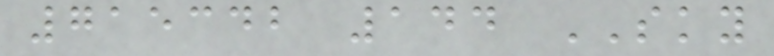715342 144 SKY
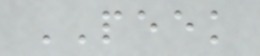PEEK
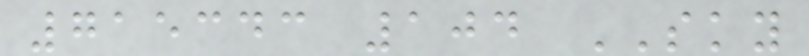715343 104 SKY
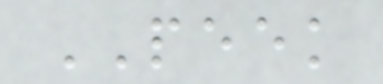PEEK
